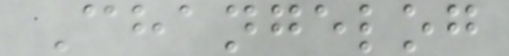Changelog
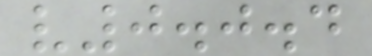v0.0.4
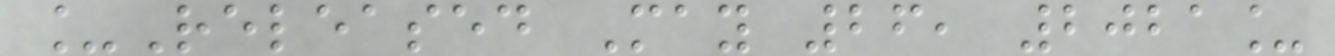_Released May 26, 2021_
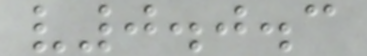v0.0.3
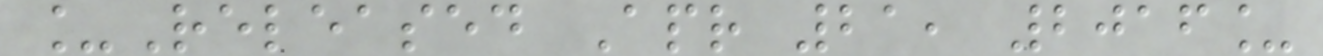_Released Apr 21, 2016_
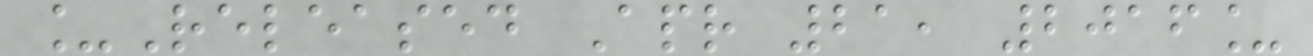_Released Apr 21, 2016_
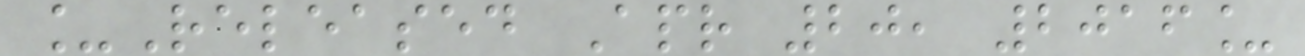_Released Apr 20, 2016_
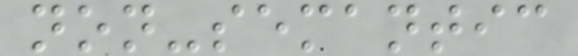non-semantic
